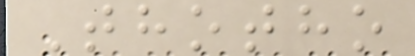Thotho
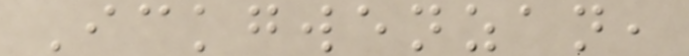Ickgwenzan,
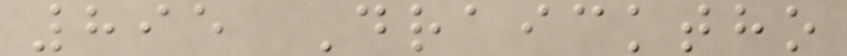895 Draicktho
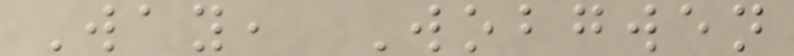Way, Wobgwen
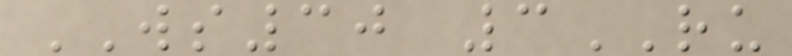WS30 3RU
